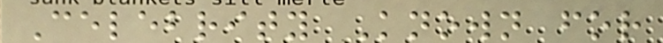Celebrity Known for
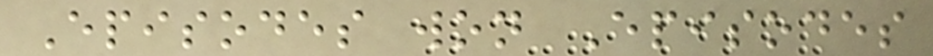Episodes won Episodes
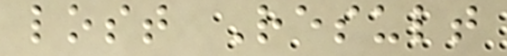lost Result
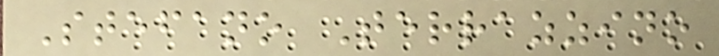Stefano Terrazzino
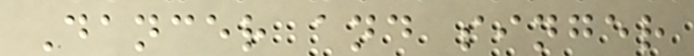Dancer and singer
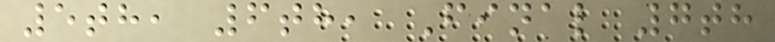5th, 6th, Final 7th
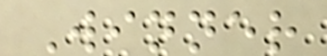Winner
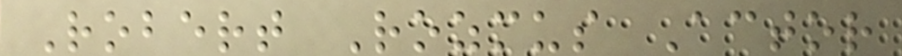Robert Rozmus Actor
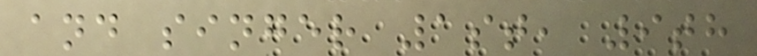and singer 1st, 9th
